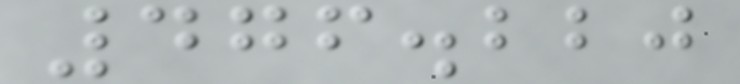476.220
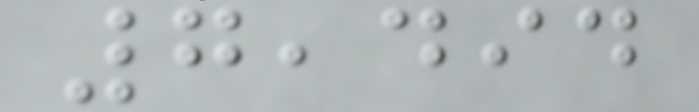7,494
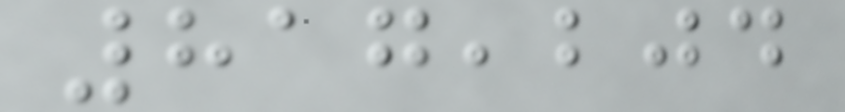817,204
